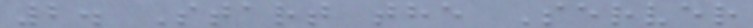2. Start the Server
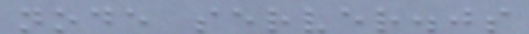node server.js
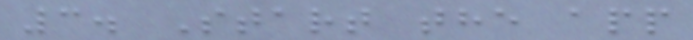3. Start the app
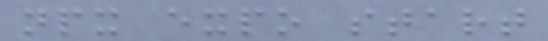npx expo start
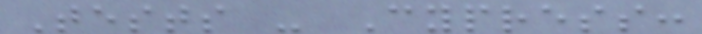Tests - Cypress:
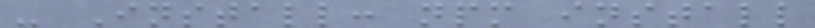- Install: npm install
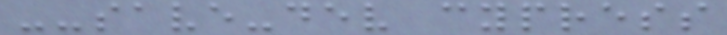--save-dev cypress
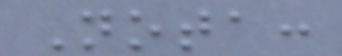Nota:
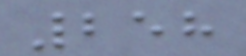258
